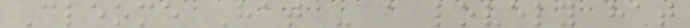Cleome Hat - a lovely hat
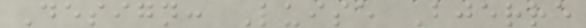Design: Luise Bjerre
